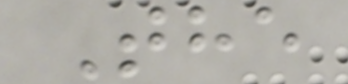The
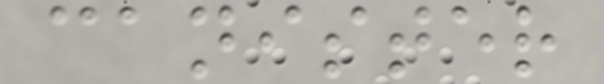canister
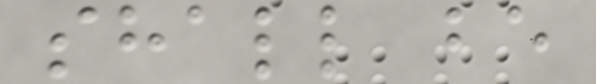shall be
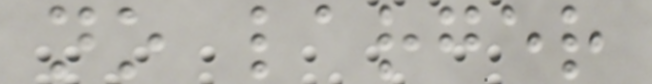no larger
